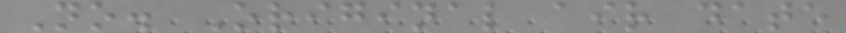No. Original air date
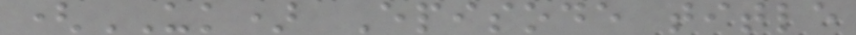(UK) Episode title
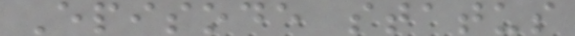Episode status
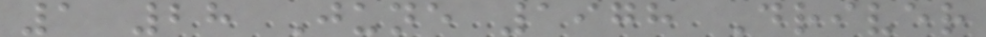1 28 June 1978 Driver
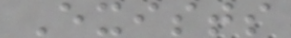Exists
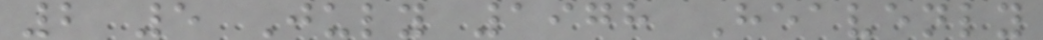2 5 July 1978 Heavenly
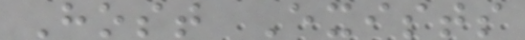Host Exists
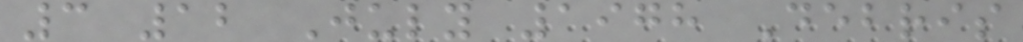3 12 July 1978 Debris
